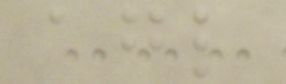agl
